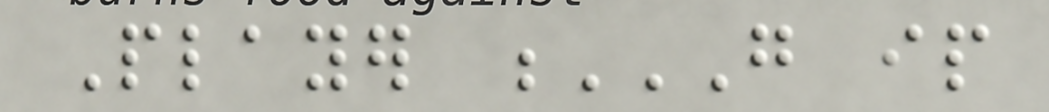Player G IP
